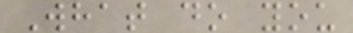What do you
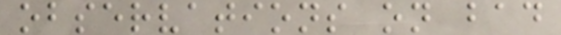observations on bad
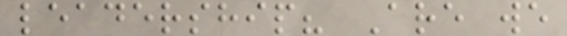leadership? Are we
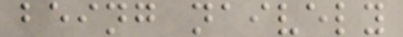being naively
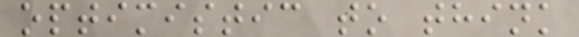optimistic to think
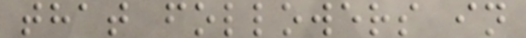that followers in
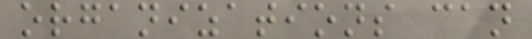organizations can
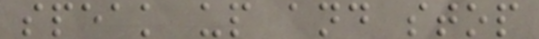speak up and stop
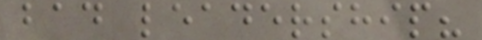bad leadership?
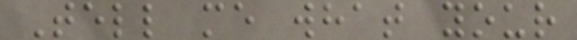Tell me what your
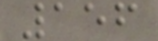156
